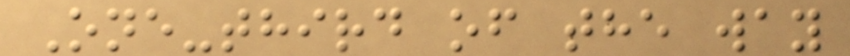One-third of the way
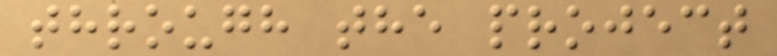through the project
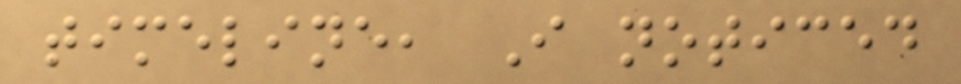timeline, I noticed
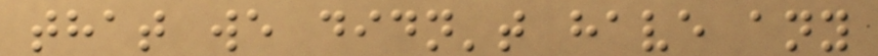that we didn't have any
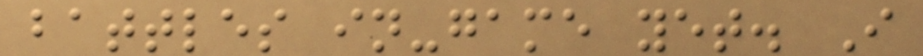battles in-game yet. I
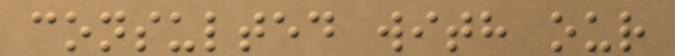consulted with our
